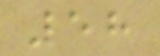58
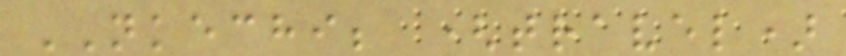NKECHI; (travel)
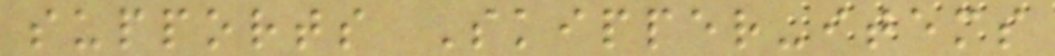supports Skipper-items
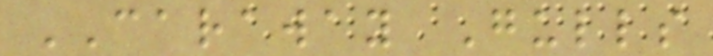CARAWAY Gulls
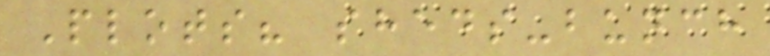Plots? sheds-bunch
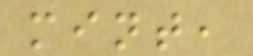mint,
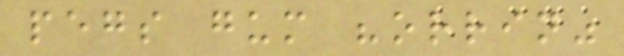pegs gum "orrin"
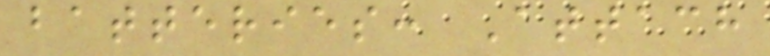batteries: Attach
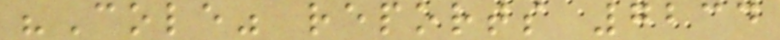"Cole" reports 7234
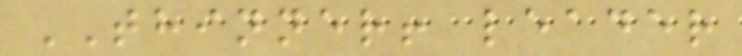THINNER! leader
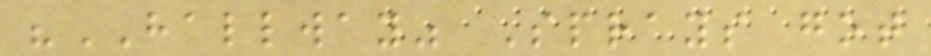"HALLWAY" Sprays got
